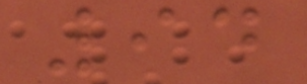94
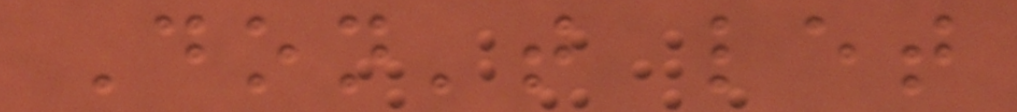Don't let
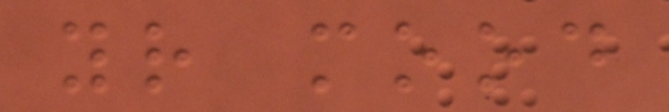your mood
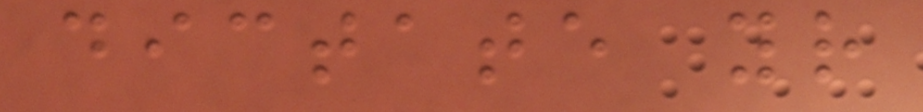dictate your
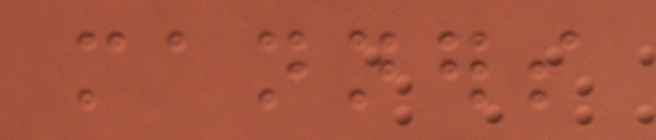manners
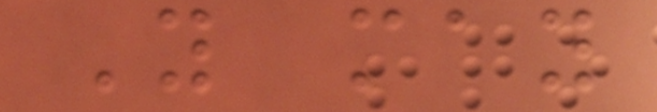You may
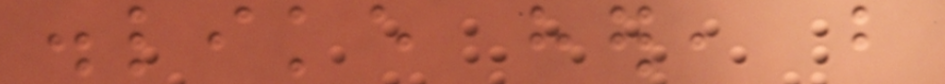dislike her, but
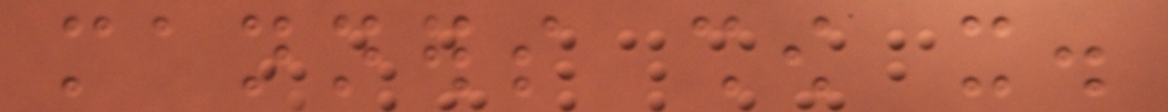manners show it.
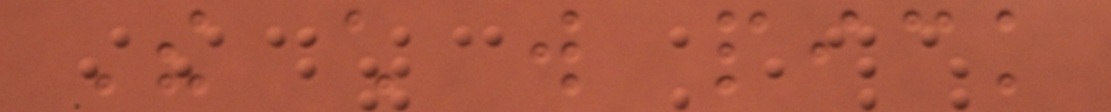The child will pick
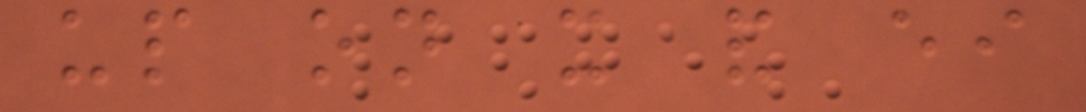up on it and either
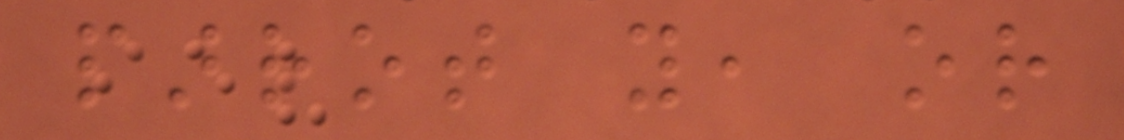parrot you, or
